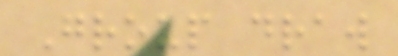Group draw
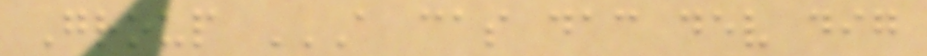Group A CAS DAC DEV DIG
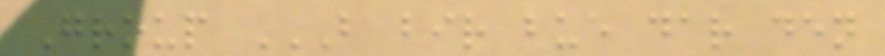Group B BIR BUE DAR DEN
